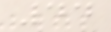44
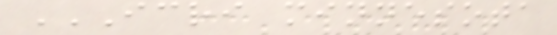ICRI MINNESOTA
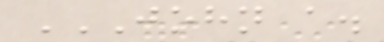JOHN A.
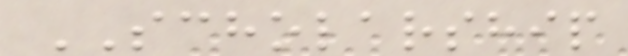SCHOLARSHIP
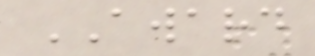AWARD
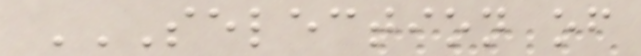SELECTION OF
